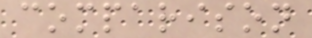comparison
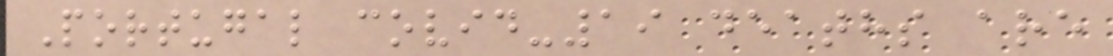Portugal covid-19 deaths are
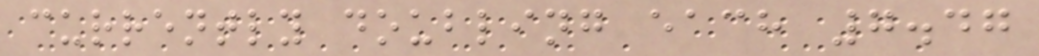currently doubling each 7.47
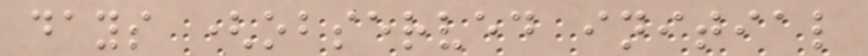days (observed initial
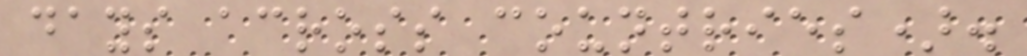days across countries).
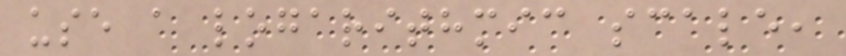use a logarithmic scale,
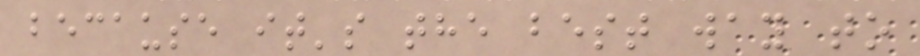because it's the best way to
